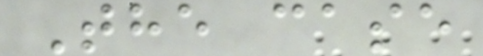The case
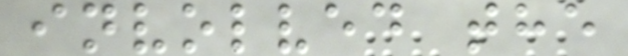involved the
